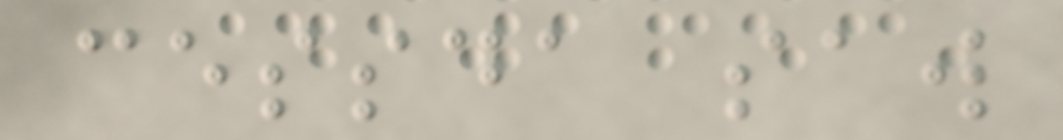cessda saw
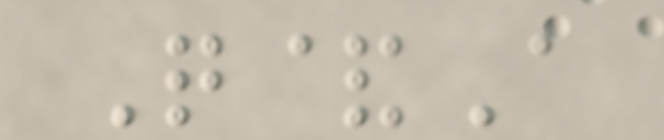Q&A
